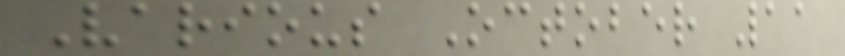Various October 11
